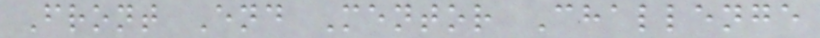Front End Mentor Challenge
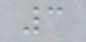3
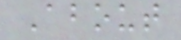About
